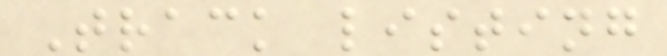Track listing
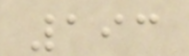193
